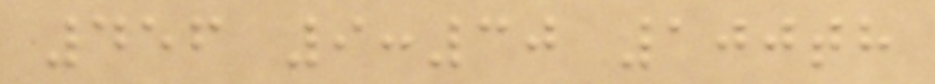456 9:30 100th
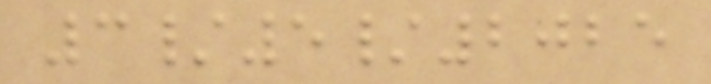3/5/2025
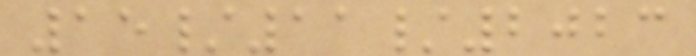15/11/2023
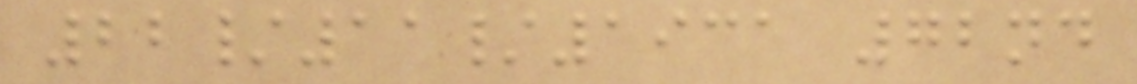22/11/1931 72nd
